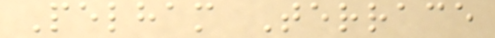Pelham Terrace
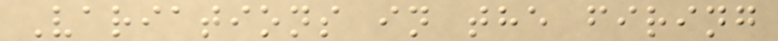Variations in the firing
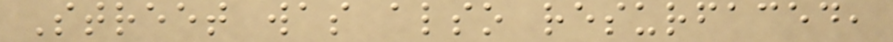Street was also resurfaced,
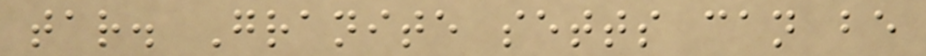tar. Granite setts can be
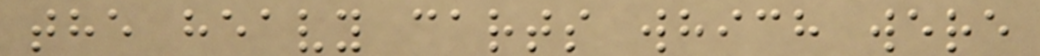the heavy carts which were
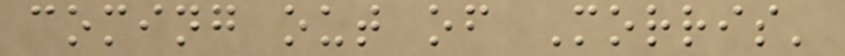coming out of Morris'
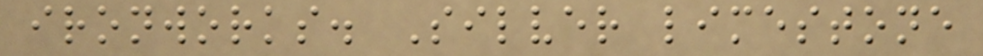ironworks. Silver limestone
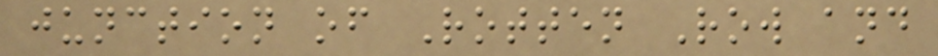junction of Rotten Row and
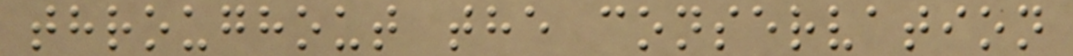throughout the conservation
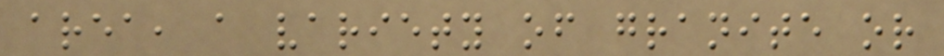area, a variety of granite or
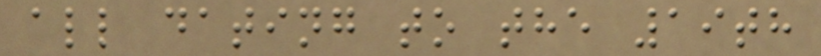all dating to the 19th
